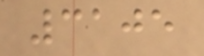3105
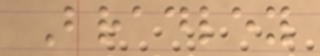Bradley
